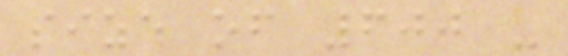size of 600 -
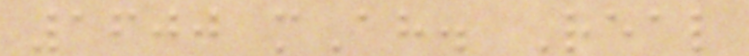1600 mAh. Real
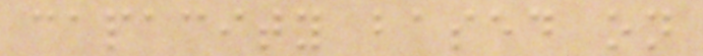capacity based on
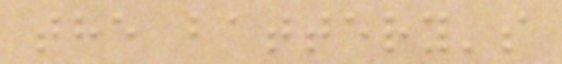the battery's
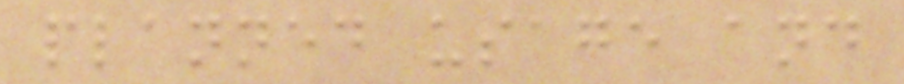planned usage and
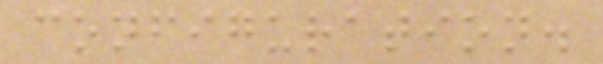configuration.
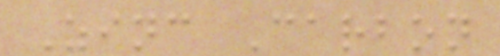Zinc Carbon
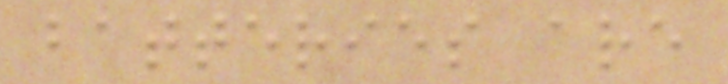batteries are
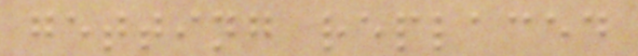getting replaced
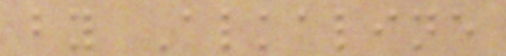by Alkaline
